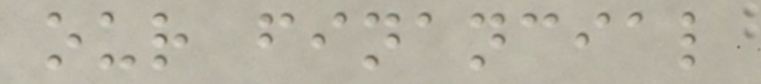our financial
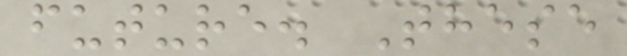future. These
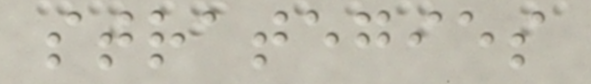strategies
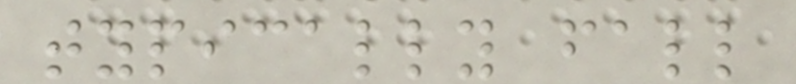typically fall
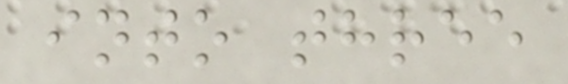into three
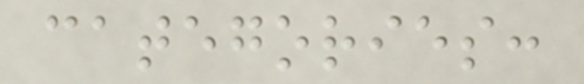categories:
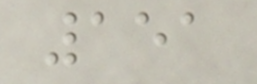151
